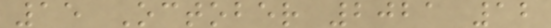15 October 2021 12
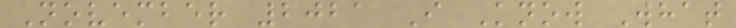November 2021 I Know What
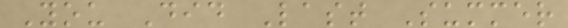You Did Last Summer
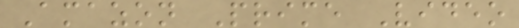Amazon Prime Video
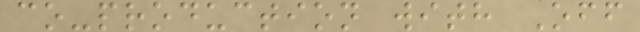co-production with Off
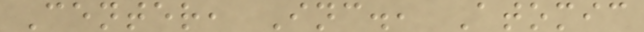Center, Inc., Atomic
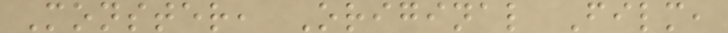Monster, Original Film,
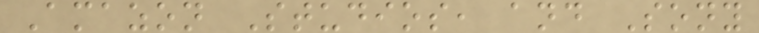Amazon Studios, and Sony
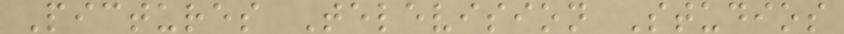Pictures Television Studios
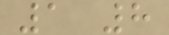1 8
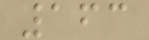163
